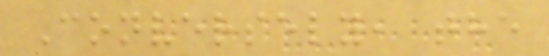Conversely, the
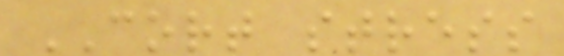CORT stress
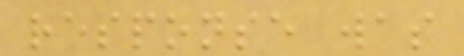response was
